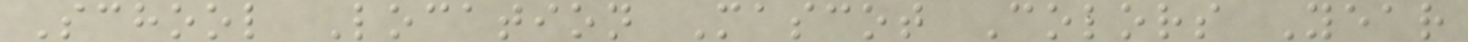School Location Mascot Colors Year
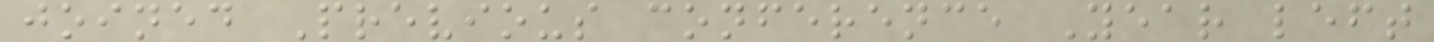joined Previous conference Year left
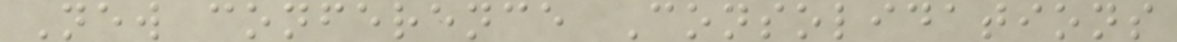New conference Consolidations
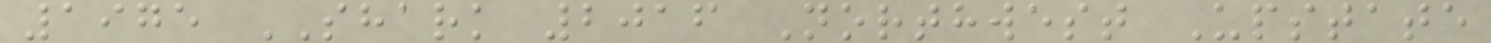1975 SHARK 2016 Northwest Upstate
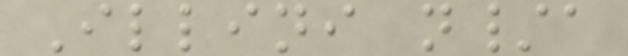Illini n/a
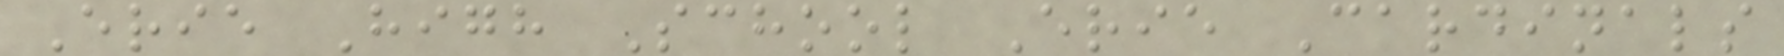Erie High School Erie Cardinals
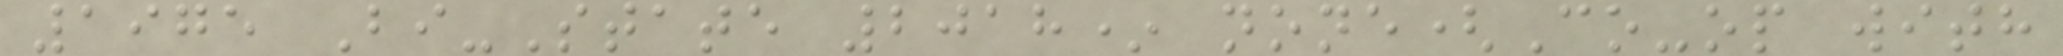1975 Bi-State 2018* none(Co-op with
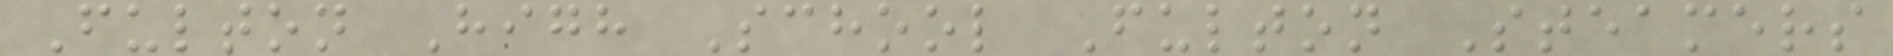Fulton High School Fulton Steamers
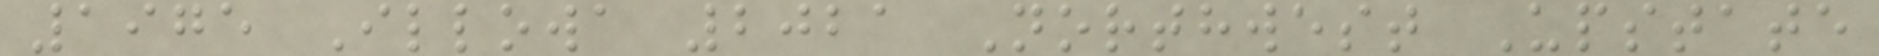1975 Illowa 2021 Northwest Upstate
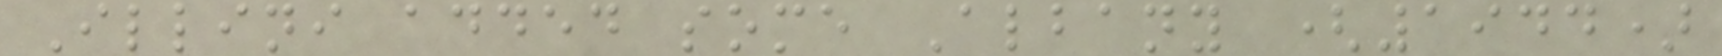Illini added some Albany (1944)
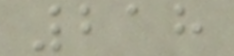218
